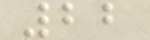22
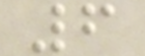6
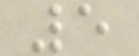5
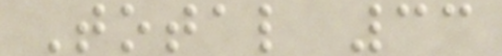Total 33
